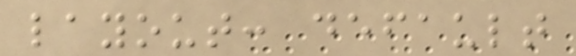layout: default
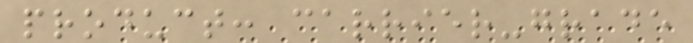product: carrier-grade
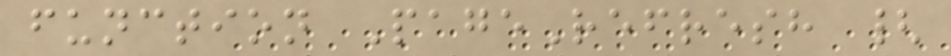function PageRefresh {
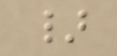}
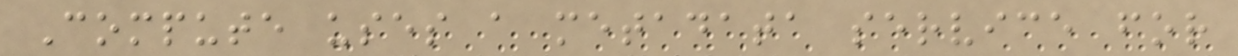Compute uses a metadata service for
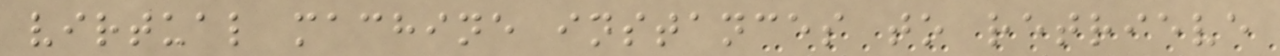virtual machine instances to retrieve
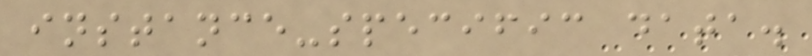instance-specific data.
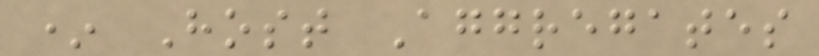* Host Aggregates
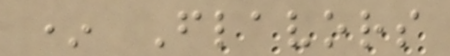* Flavors
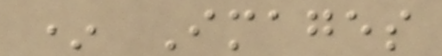* Images
